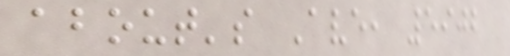about's Ave, 5902
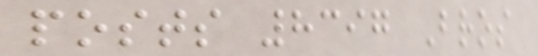posts 8397 Bros
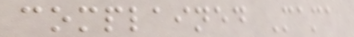complained Mama
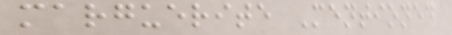marguerite Mentioned
